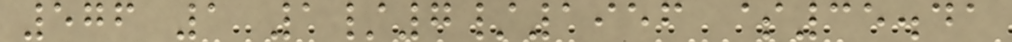576 1 1/7/1956 $35.41
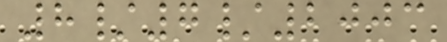8/7/2003
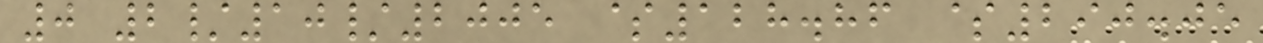0 2/10/2005 $128.86 $290.05
